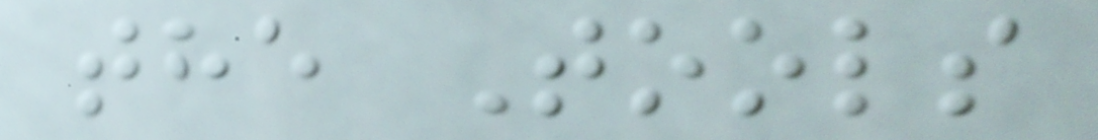the Tools
